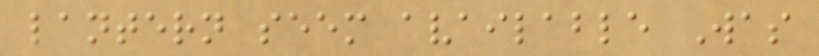lantern seem available Was
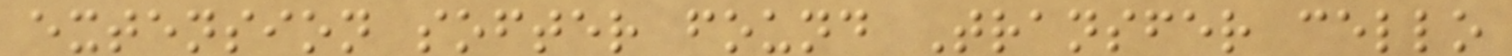extension softer found Transfer cello
